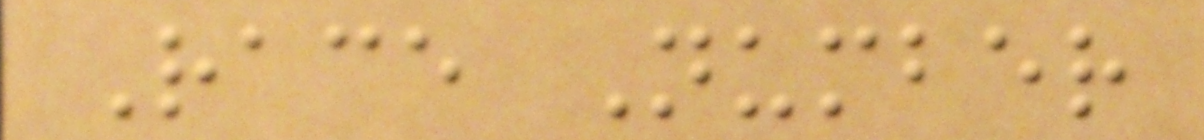Race Number
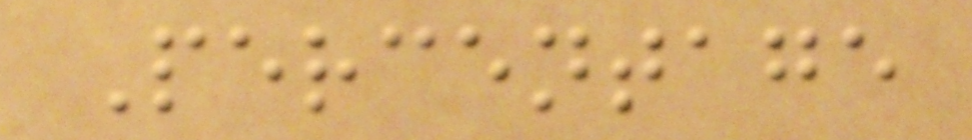Percentage
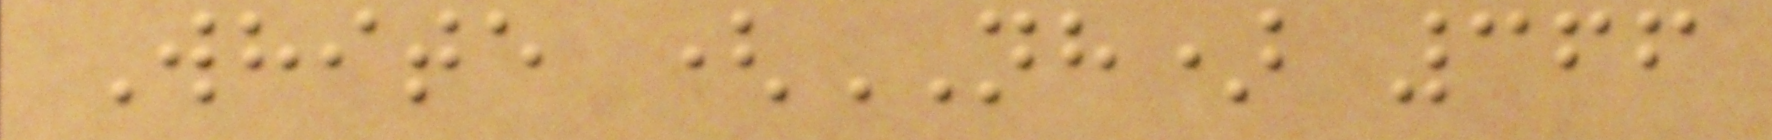White (NH) 366
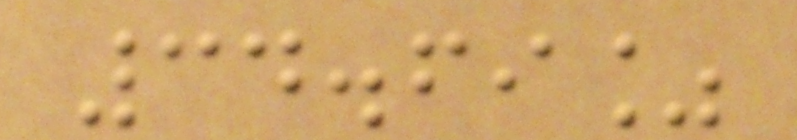34.69%
